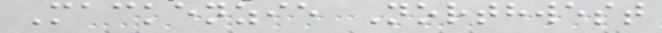Mackenzie Northwest
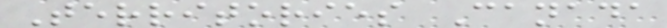Territories Canada
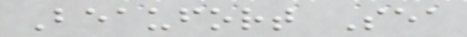Beaufort Sea
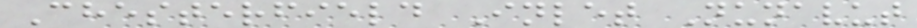Chesterfield Inlet Nunavut
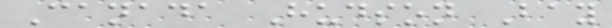Canada Hudson Bay
